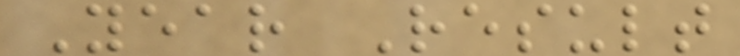Year Result
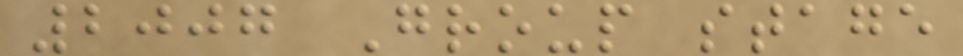2007 Group stage
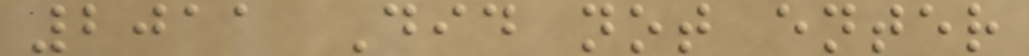2011 Did not enter
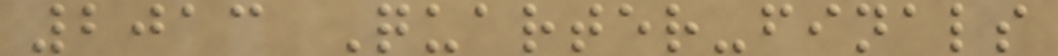2013 Quarter-finals
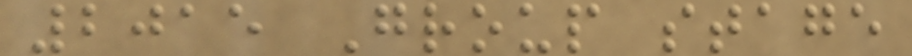2015 Group stage
